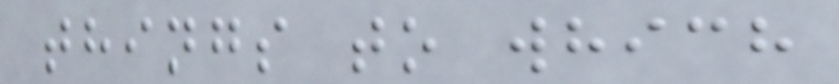things to which
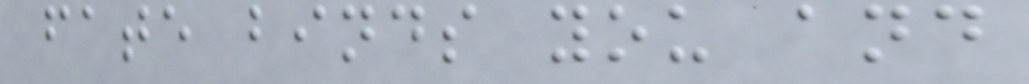fate binds you and
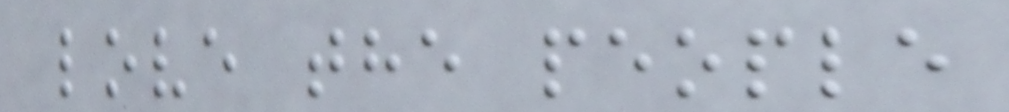love the people
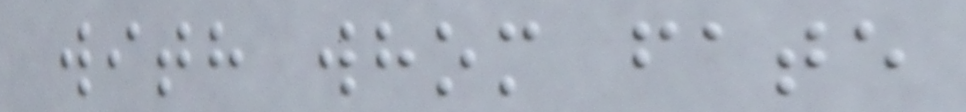with whom fate
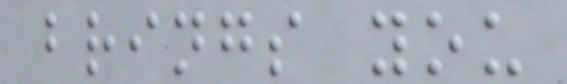brings you
